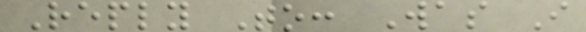Reply To: Was I
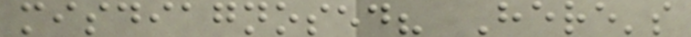misdiagnosed? Here's
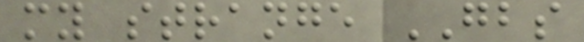my strange GBS
